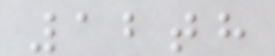12th
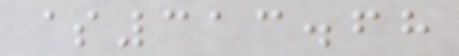$313.68
